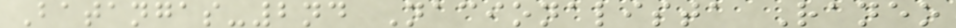Batangas-2nd Nacionalista Raneo
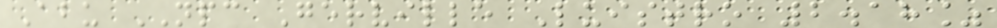Abu NPC Gerville Luistro 2.18%
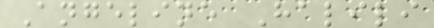Angeline Halili
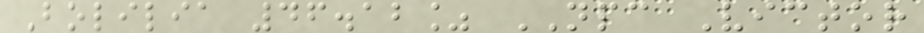Bolilia 46.12% NPC Victor
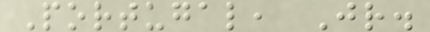Portugal, Jr.
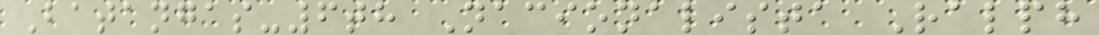Batangas-6th Nacionalista Ralph
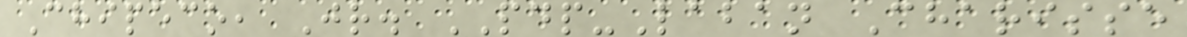Chipeco, Jr. PDP-Laban Charisse
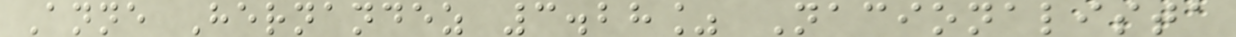Anne Hernandez 3.28% Nacionalista
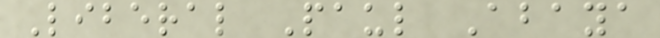Liberal Paul Abaya
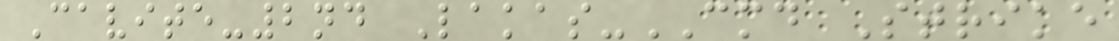Cavite-2nd Lakas-CMD Strike
